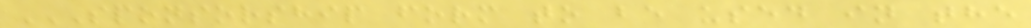SPONSORSHIP FORM TO BE USED IN THE
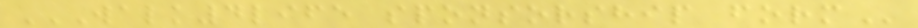WALK4LIFE SPONSORSHIP FORM
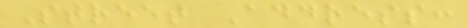Street Address:
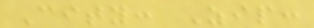City: Zip:
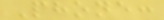Phone:
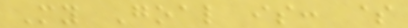My Goal is: $
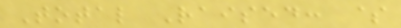Total Raised: $
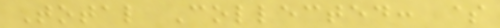Total Collected: $
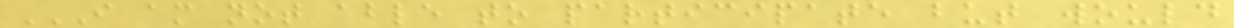I AM NOT ABLE TO PARTICIPATE BUT WOULD
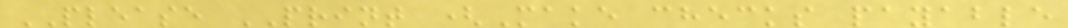PLEASE PRINT (Make checks payable
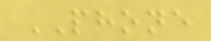PHONE
